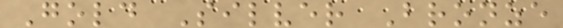Gold Silver Bronze
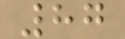87
